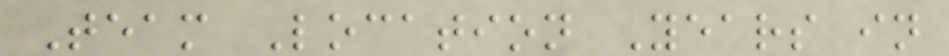Team Location Years in
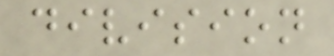division
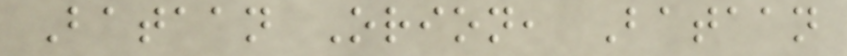Bataan Orion, Bataan
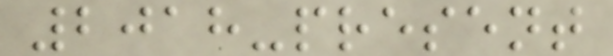2018-present
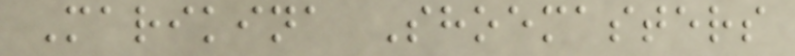Marikina Shoemasters
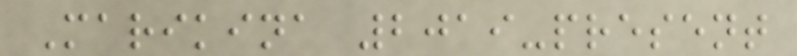Marikina 2019-present
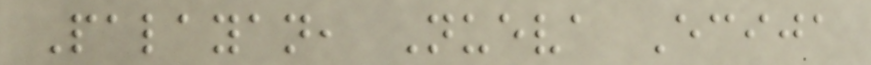Palayan, Nueva Ecija
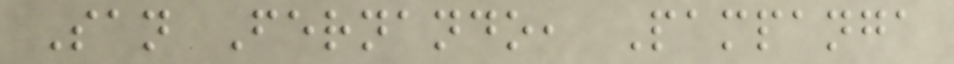San Fernando, Pampanga
